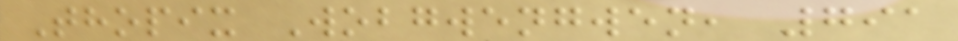Thopix Wobgwengwen, 791
